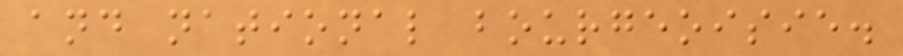and national bourgeoisie.
